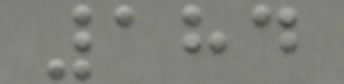184
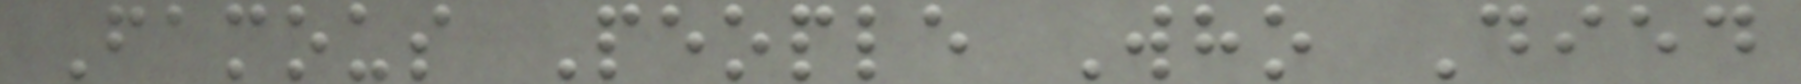Famous People Who Died
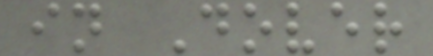in Dover
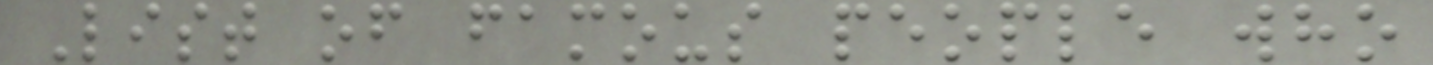List of famous people who
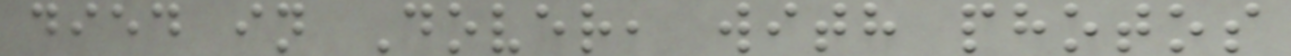died in Dover, with photos
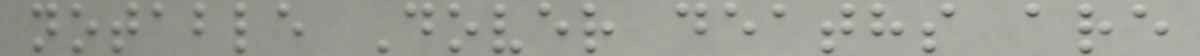notable Dover deaths are
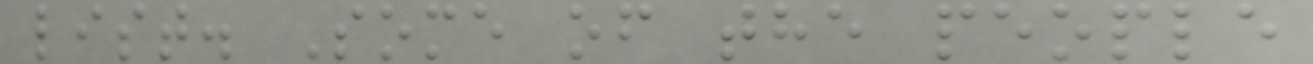list. Some of the people
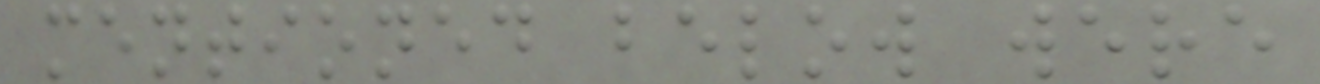mentioned below were
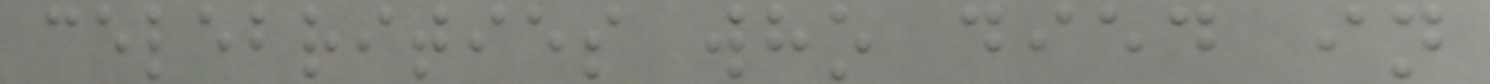celebrities who died in
